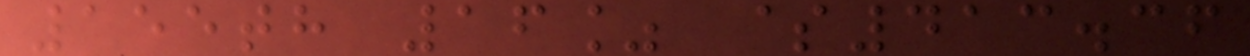155th 16% $413.36
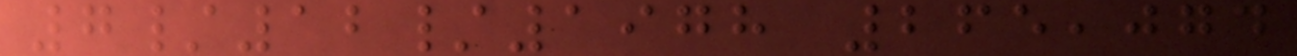7/12/1978 265,074
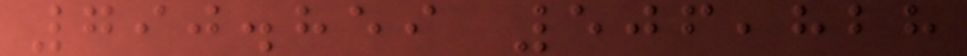790.859 506,828
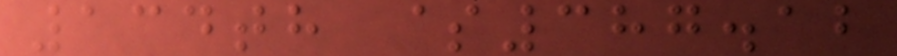134th $387.12
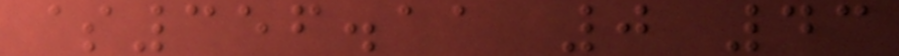$356.11 0 43
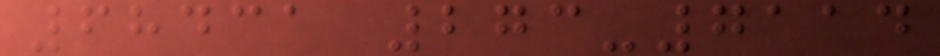68431 273-7114
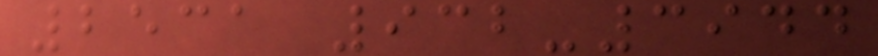2531 932-3944
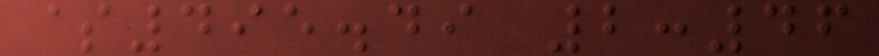$495.49 2:46
